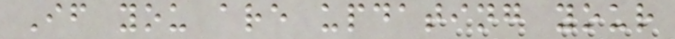If you are updating your
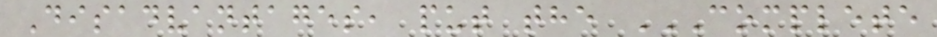Disadvantages, put the COMPLETE
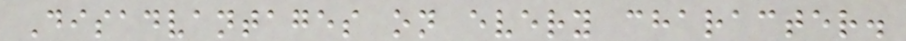Disadvantages on every character.
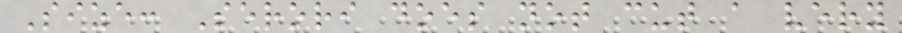Size: Serori does not cut a very
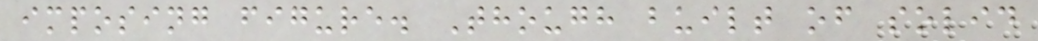imposing figure. Though built of solid
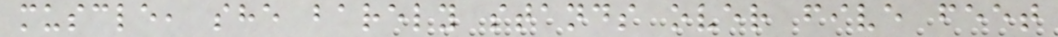muscle, she barely stands over five feet
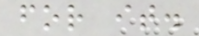for it.
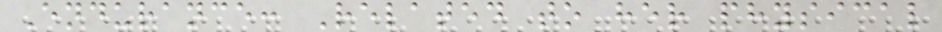Endurance: Related to her physical
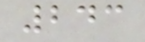243
